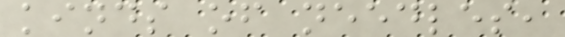kinds of needles,
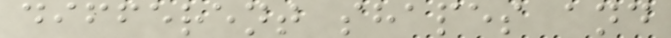different shapes and
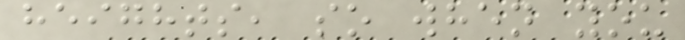heights, so when you
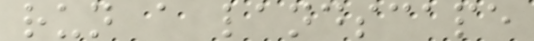run a landscape
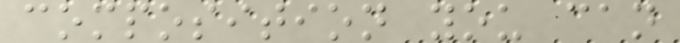composition you can
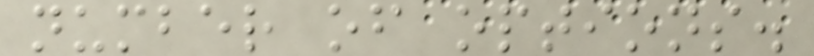number of options.
